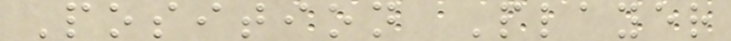Position Player
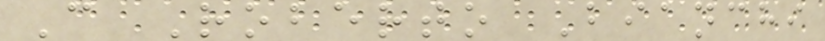C Roberto Bianchi
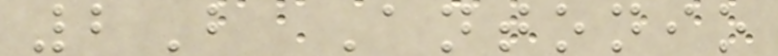2B Antonio
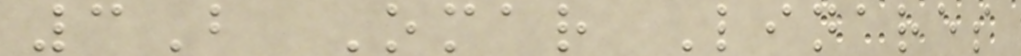3B Omar Linares
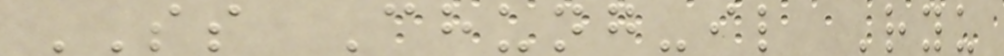SS Chung-il Ryu
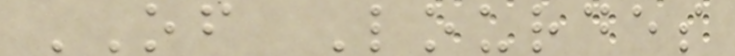OF Lourdes
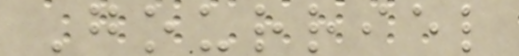Gourriel
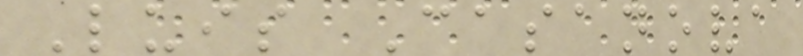Luis Casanova
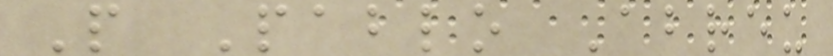P Pablo Abreu
